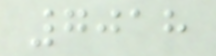7018
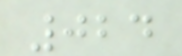024
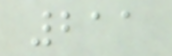211
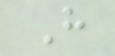H
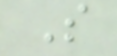S
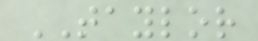TAYLOR
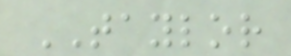TAYLOR
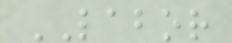LABOR
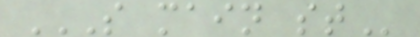S MAIN ST
